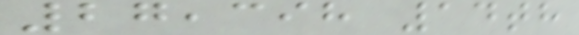27,398 14th
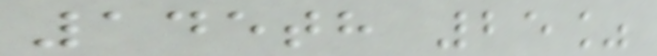145th 25%
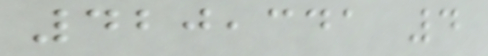420,341 4
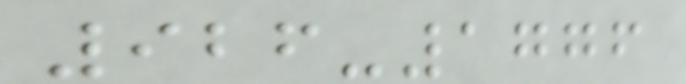926-1776
